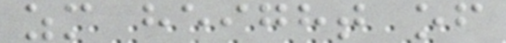zm height of
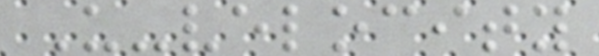U-velocity
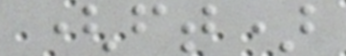(ft)
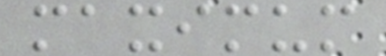maximum
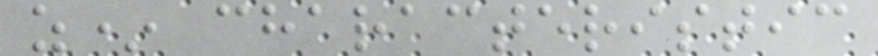z* characteristic
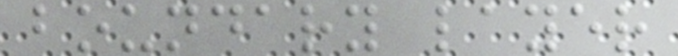boundary layer
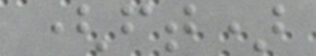(ft)
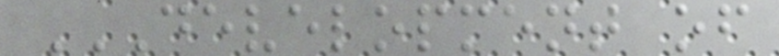DEVELOPMENT OF
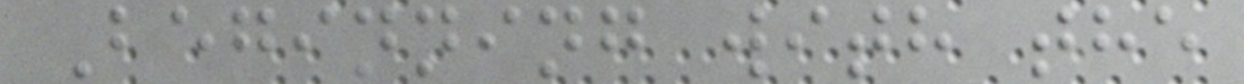Beginning with the
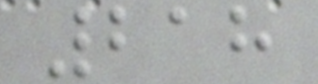218
